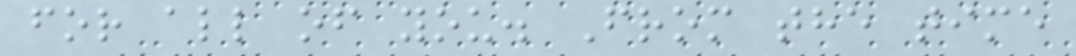for all of you. From the time
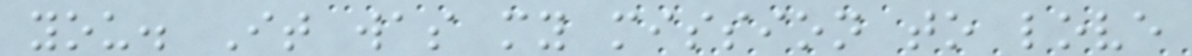you. It was my mission to love
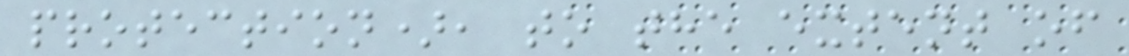protection), to the extent of
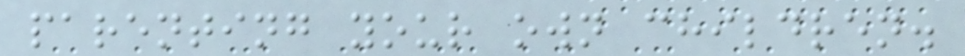parenting your own children.
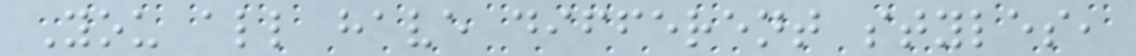You all have different styles,
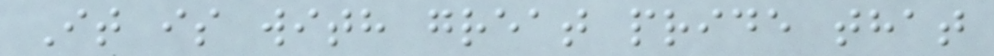It is with great pride that
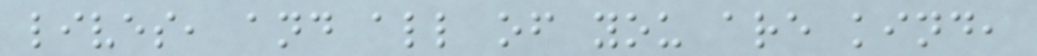lives, and all of you are kind,
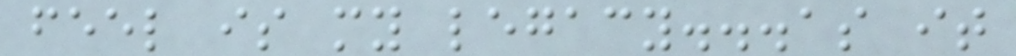feel is my legacy...as it
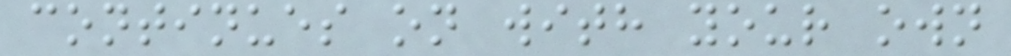continues on with your own
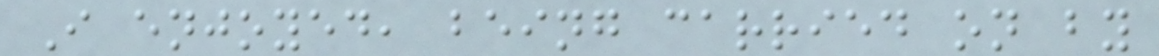I enjoyed, being carried on by
